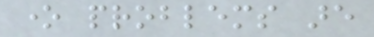one problems are
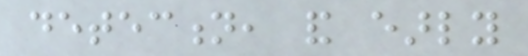detection, and early
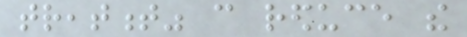treatment" can reduce the
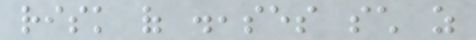risk of diseases such as
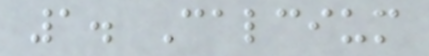1. Calcium
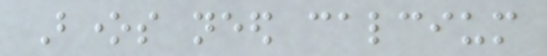Bones need calcium
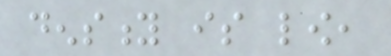density is low,
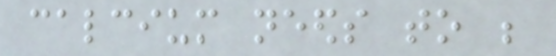calcium needs to be
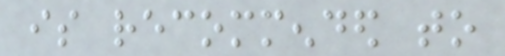is recommended to
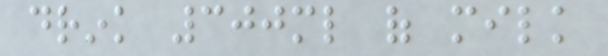drink 300ml of milk
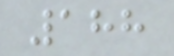188
